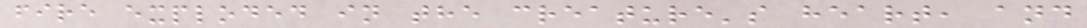fire exploded in the creature's heart, and
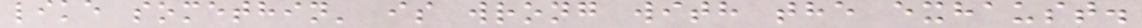like somethin' is wrong with the exhaust.
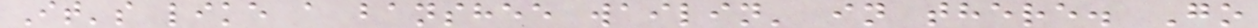It's like a banshee wailin' in there. Go
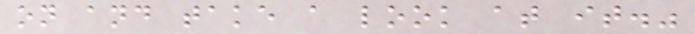on and take a look at it."
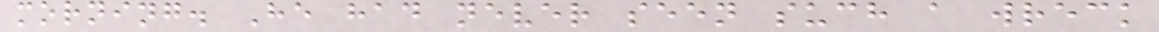morning. He had never seen such a wreck
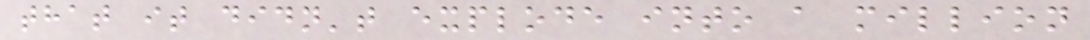that it didn't explode into a million
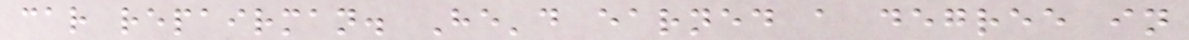car repairman. He'd earned a degree in
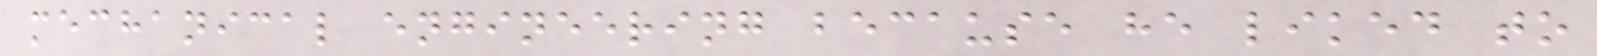mechanical engineering because he liked to
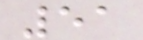51
